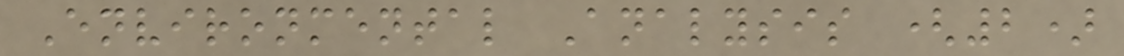Environmental Analysis (2)
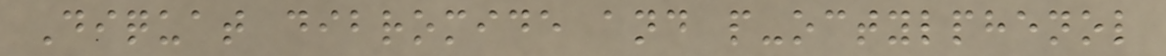Diquat dibromide and p-octylphenol
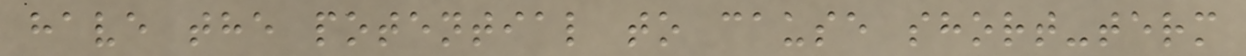have the potential to cause short-term
